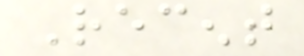Recent
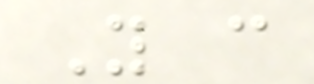You can
